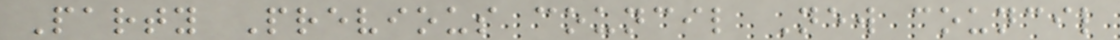Party Previous council New council
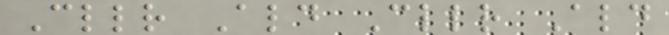Cllr Ald Cllr Ald
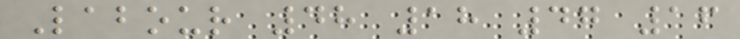Labour 48 18 47 16
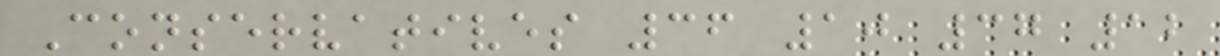Conservatives 36 10 37 12
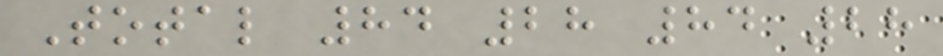Total 84 28 84 28
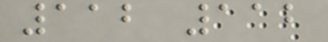112 112
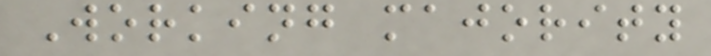Working majority
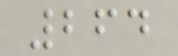264
